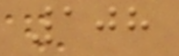108
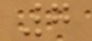7
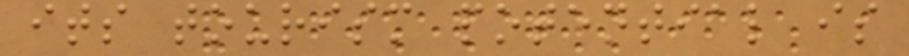its tourism potential is
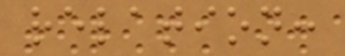relation:
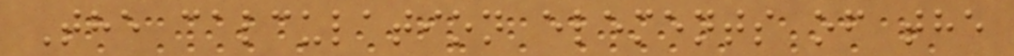The calculation elements of the
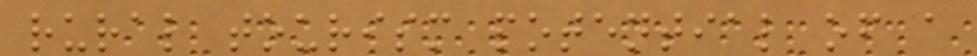rural tourism potential of a
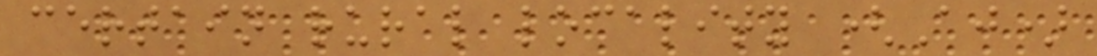certain rural locality (Aj)
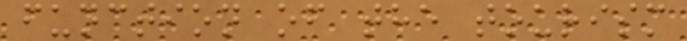function of the tourism
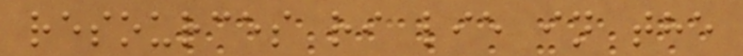resources ri lie in the
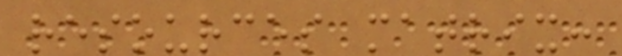resources matrix:
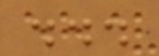...
